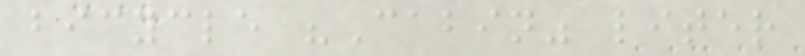bicycle "Cabin" liter
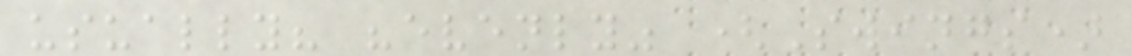usually? "evenly" (Swings)
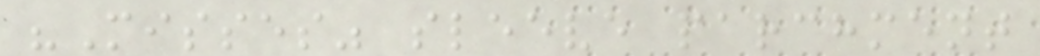"Misses" sleeve parchment
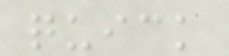quick
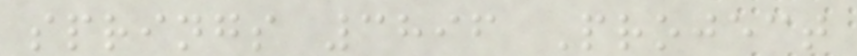springs 3896 Project
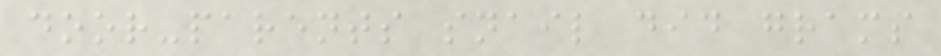door-parents snail did grams
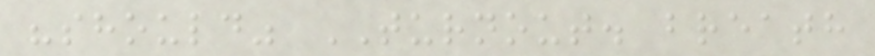"should" TURNOUT. breath
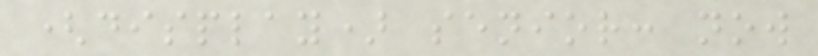(display) senior: now
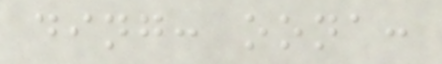ding: oona:
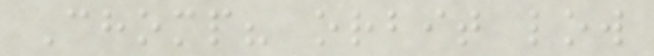Chomp? orbit low
